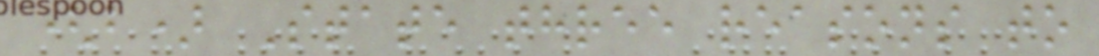(b) State three reasons to
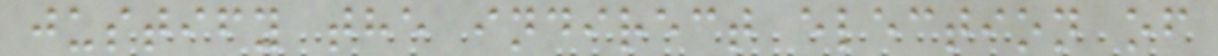justify the indirect election of
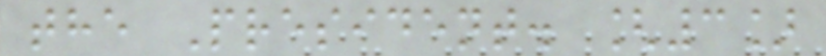the President. [3]
